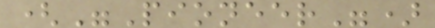("Pioneer")
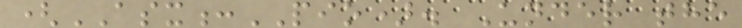(ASX:PIO). Under the
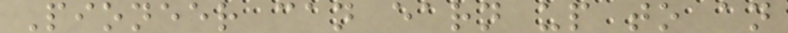Pioneer can earn up to an
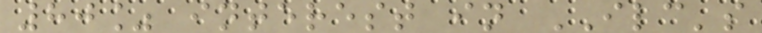80% interest in ILC's
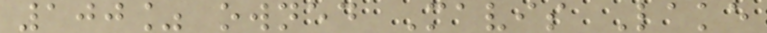100% owned Mavis Lake
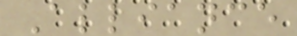Alliance
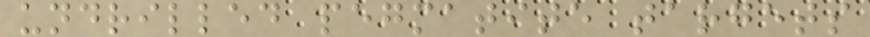undrilled pegmatite targets
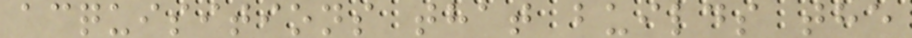acquisitions that builds the
